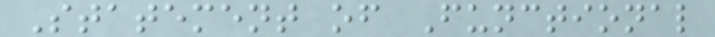Statement of Functional
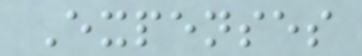Expenses
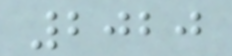2020
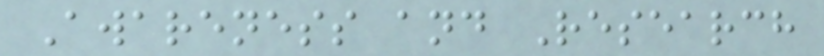Awareness and Research
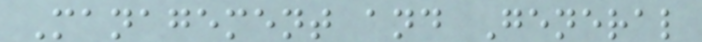Management and General
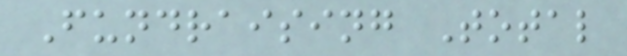Fundraising Total
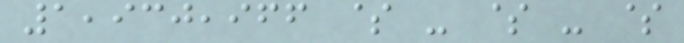1,930,966 $ - $ - $
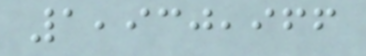1,930,966
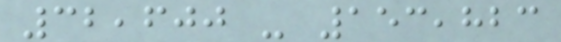32,600 - 153,823
